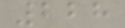228
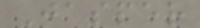Jasper
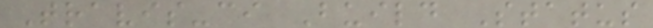Travis-ci Build Status
